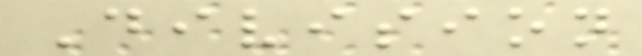Division
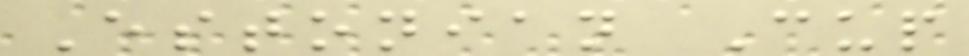Estonian Cup
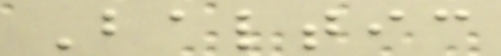Baltic
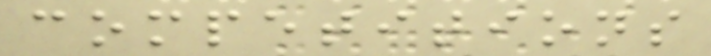competitions
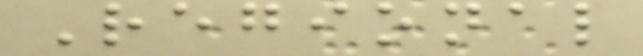Regional
